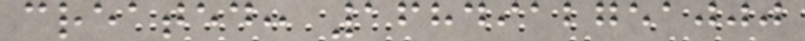created: 1684912751000
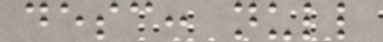desc: null
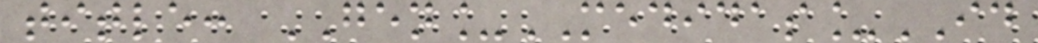title: GEN_MEDIDAS_ID
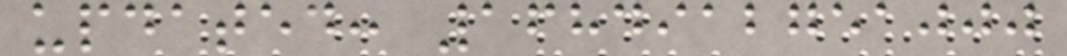updated: 1684912751000
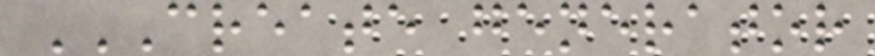CREATE GENERATOR
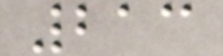213
